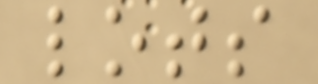lots
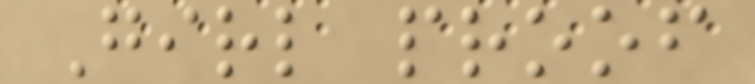Girl proof
